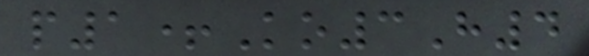p1+Ko3H4
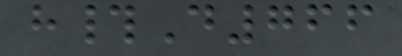h#D766
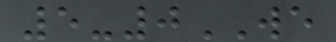5-0WE
